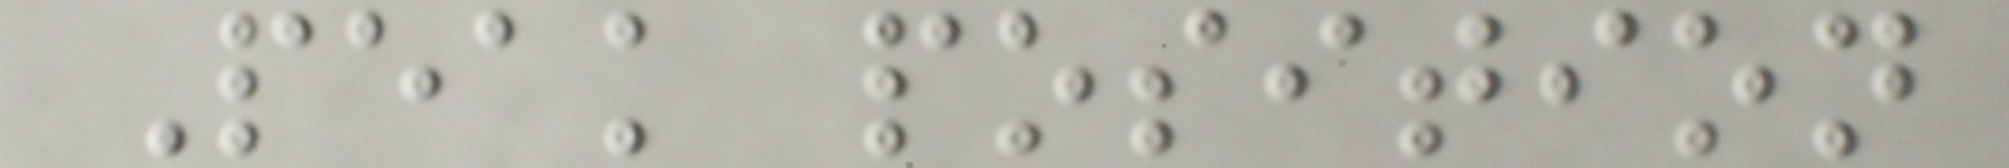Peak position
